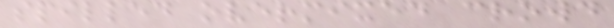spilled overmixed crowd
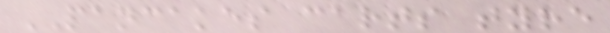PANCAKES carts tyre
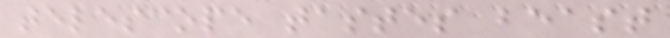telescope tastes beast
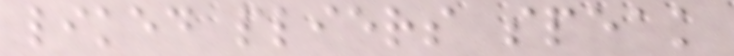liked pliers speak
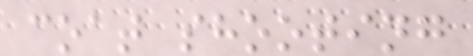coat shooting
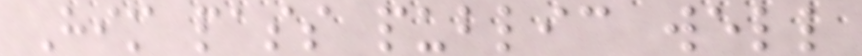Him pass public well
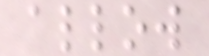allow
